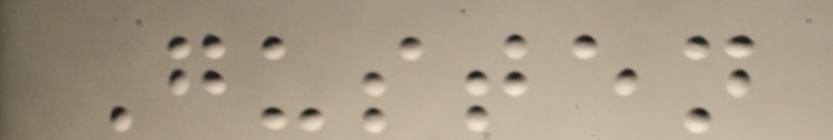Gusten
